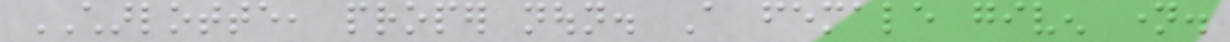CHARLOTTE, proper noun. A female given name.
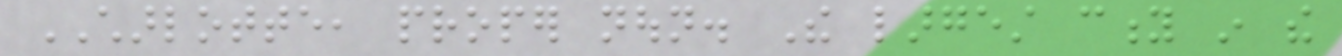CHARLOTTE, proper noun. The largest city in the
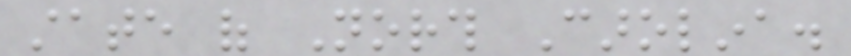state of North Carolina.
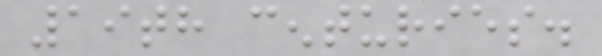19th centuries.
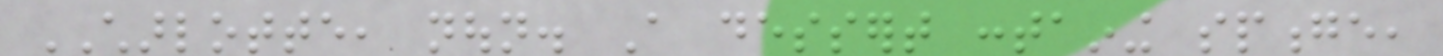CHARLOTTE, noun. A dessert containing sponge,
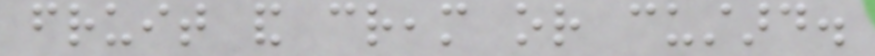fruit and cream or custard.
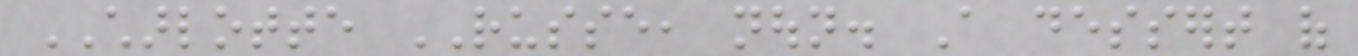CHARLOTTE RUSSE, noun. A dessert of
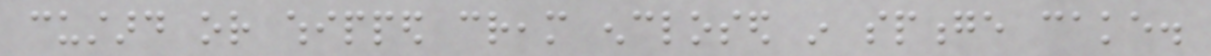custard or whipped cream enclosed in sponge cake.
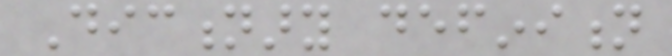Dictionary definition
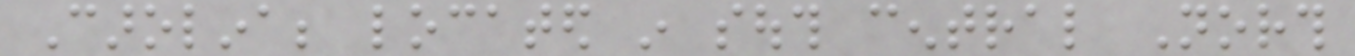Carolina; located in south central North
